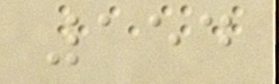154
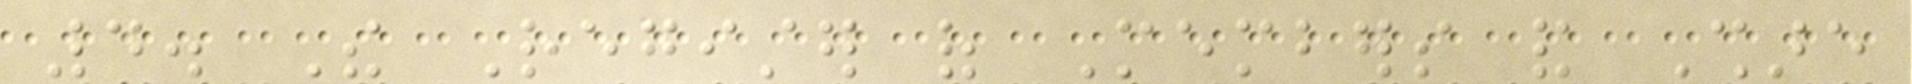4. The Register of Members and Share
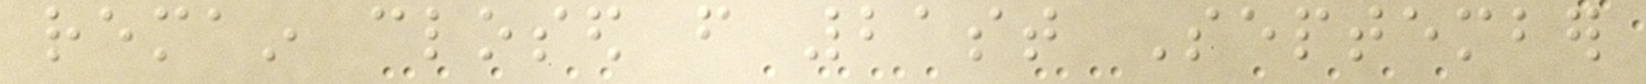remain closed from 21st September
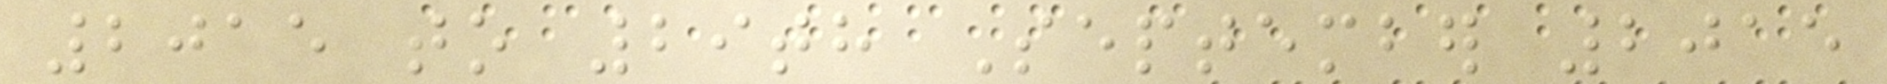2015 to 29th September 2015
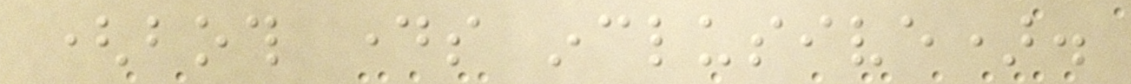(both days inclusive).
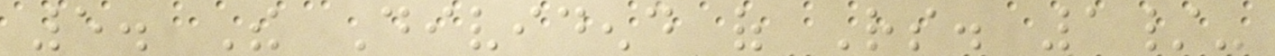5. The Dividend of Rs. 1/-
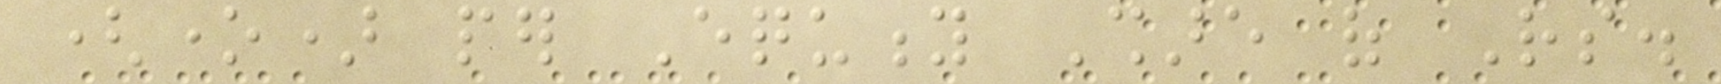(one) per Equity Share of Rs.
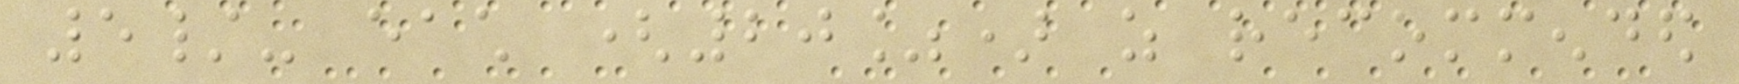5/- each (20%) as recommended
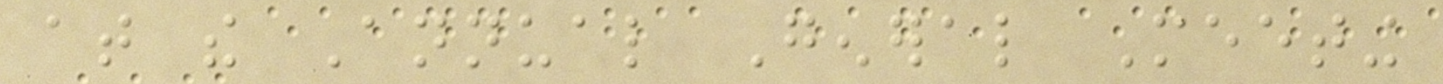at the Annual General Meeting
